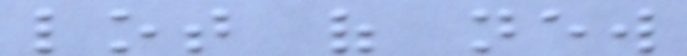lot of new
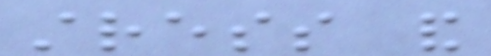stress and
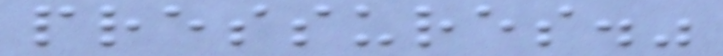pressures."
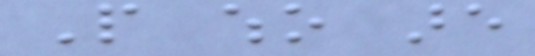People who are
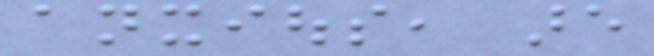anxious, are
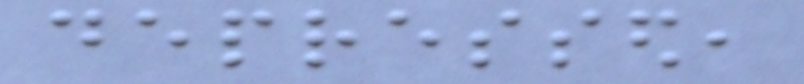depressed,
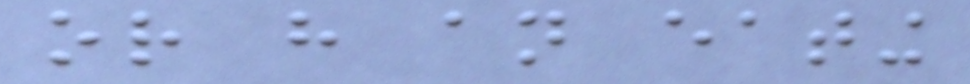or have an eating
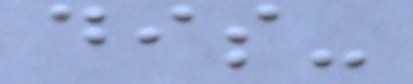dis-
